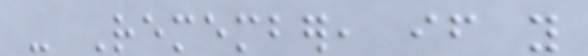- Remember, if you
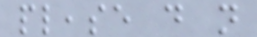please do not
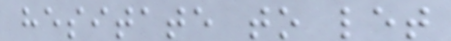hesitate to let
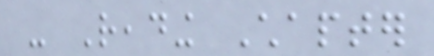- Reading Chapter
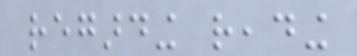regarding reading
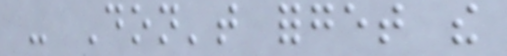- Don't forget the
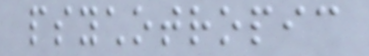psychotropic
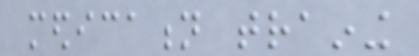medication training
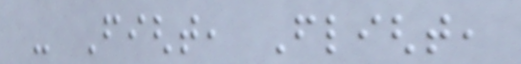- Fight, Flight,
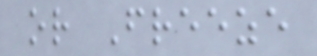or Freeze
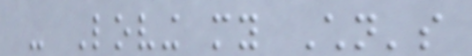- Loving my Children's
